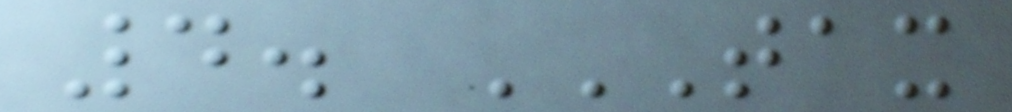4. TAX
